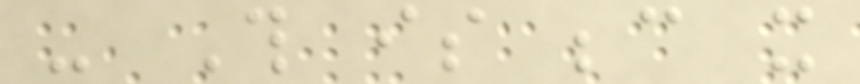- This is because it
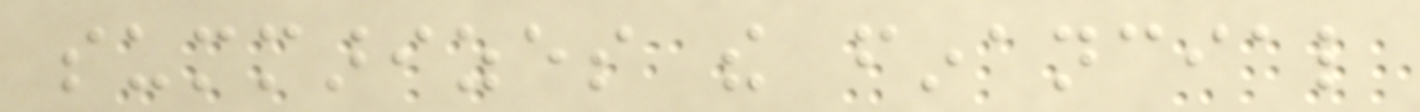summarizes the financial
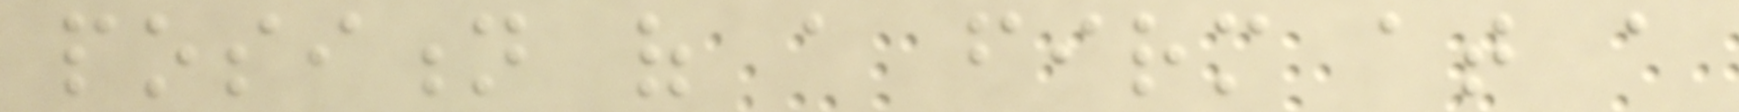position of a firm at a
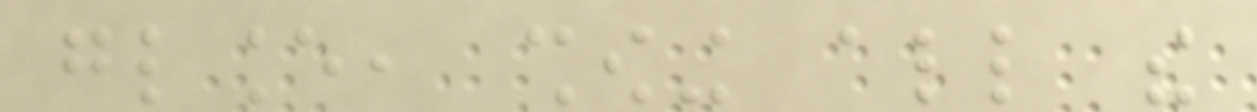glance, showing all the
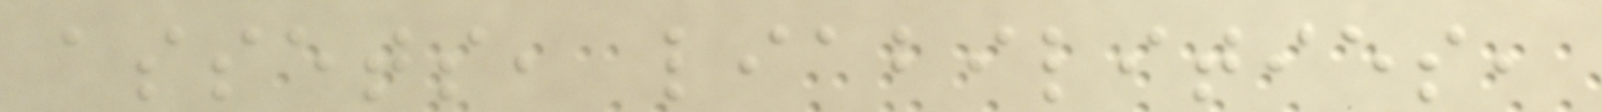assets, liabilities,
